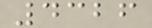4326
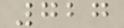727
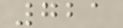721
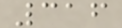316
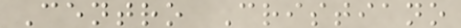Centro Cristiano
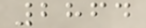2864
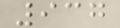937
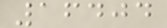16404
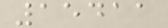15411
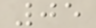05
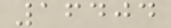16404
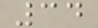34
